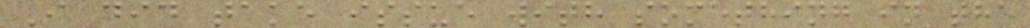I did take issue with something in the
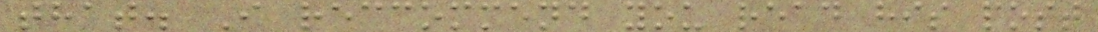that. I reccommend you read his post
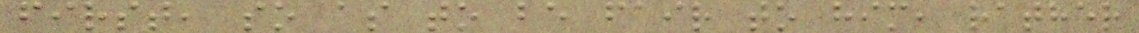first, so as to be fair to him, rather
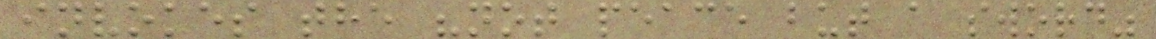invokes the "not peace but a sword"
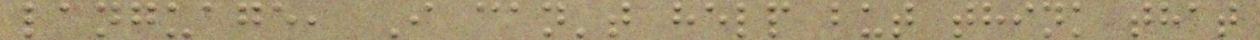language, I can't help but think that
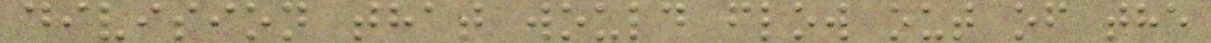division that would flow out of the
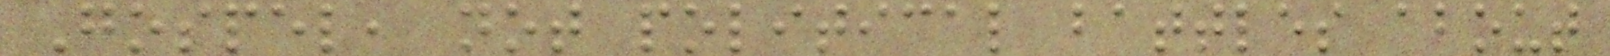Gospel, not political battles about
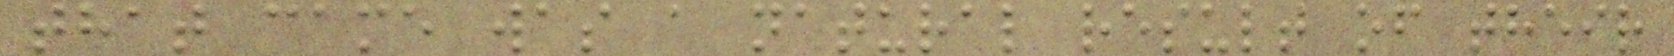that came was a natural result of their
